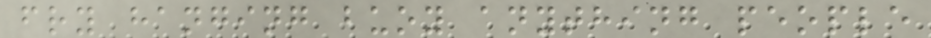fry hanging buoy anything people
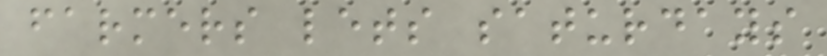farmers lets saturdays
